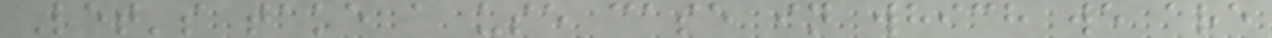Let's take a use case in which we are
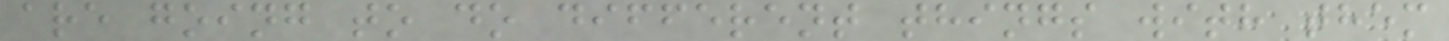are going to do different things with them
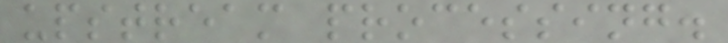upstream processing.
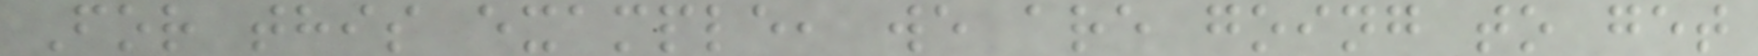For this example, we are going to get
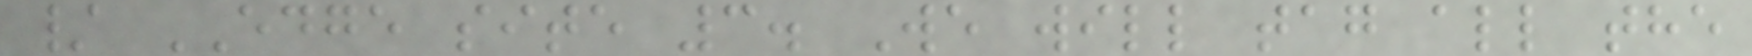/ EDGE site 3. We will tag all the
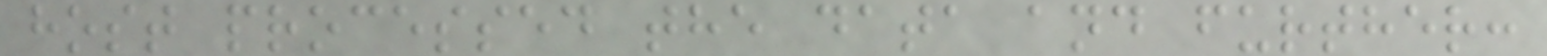host processed the data and further:
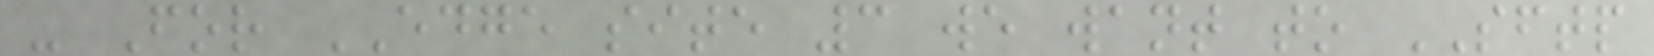- For EDGE site 3 we want to SFTP
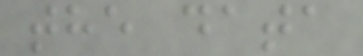the data
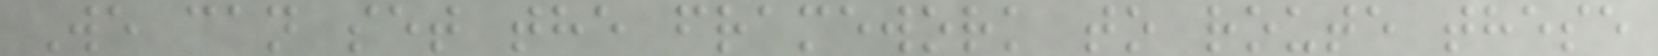We can set the framework to route these
